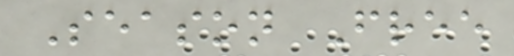Season Free
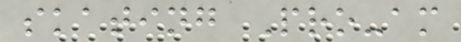skating Pro-am
